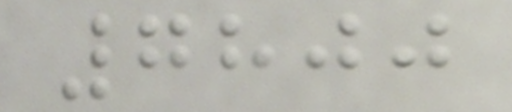7800
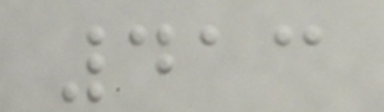413
